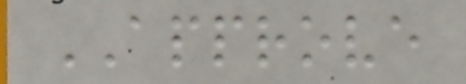APPROVE
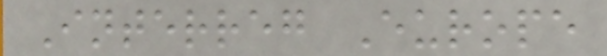Interreg Europe
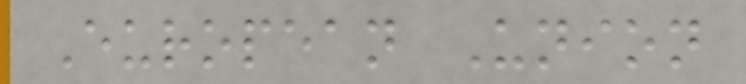European Union
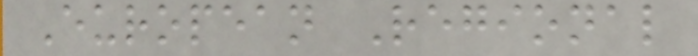European Regional
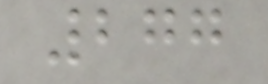277
